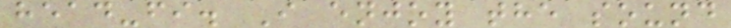head-fi. I enjoy the sound
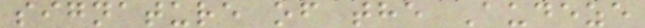signature of the Audeze
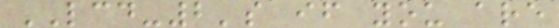LCD-2's if you are
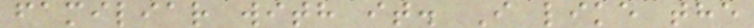familiar with it. I like the
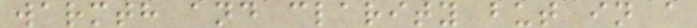warmth and clarity but in a
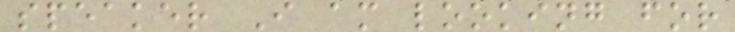speaker I am looking for
